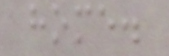home.
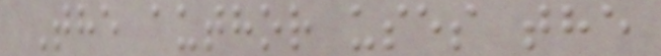The author uses the
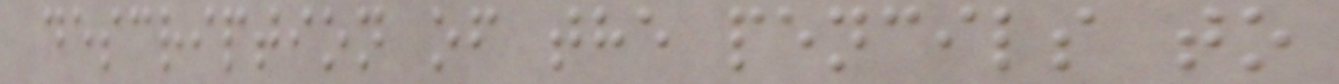description of the pencils to
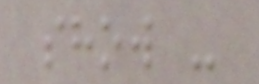show -
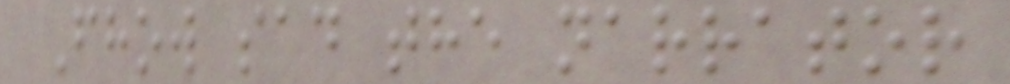Fhow sad the narrator
